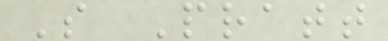S Pratt
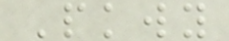Pkwy
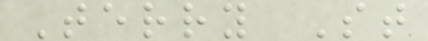Terry St
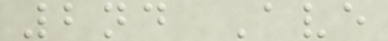2nd Ave
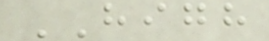HIGH
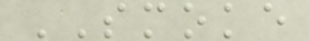SMOKE
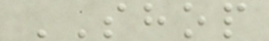SHOP
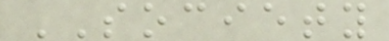SOCIETY
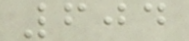604
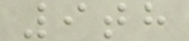9th
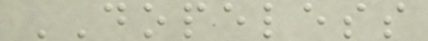DOPELESS
